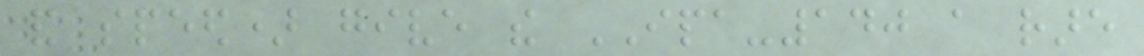and speed) give the IPA-140 a rare
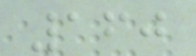160
